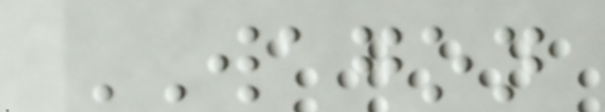WAGON
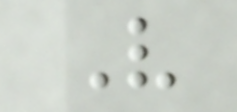V
